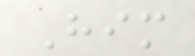Him
